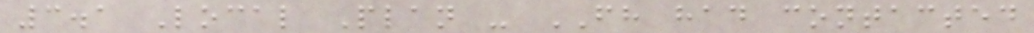3.1 Local Plan - FH had contacted
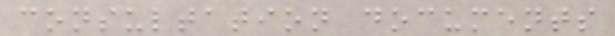consultation documents
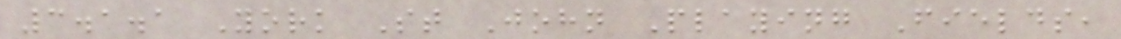3.1.1 York St John Playing Fields,
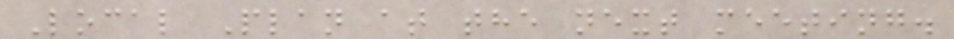Local Plan at the next meeting.
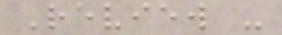Review -
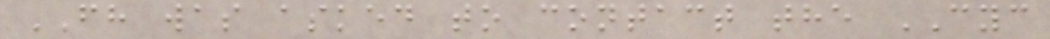FH was asked to contact the CYC
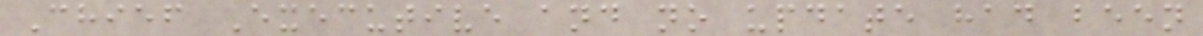Chief Executive and no update had been
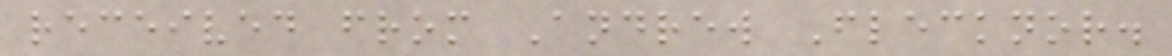received from Andrew Flecknor.
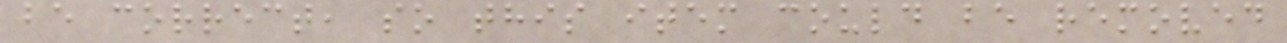be correct, so this item could be removed
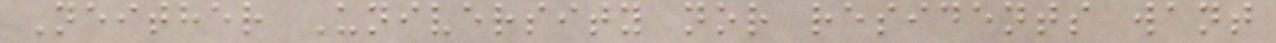Neither University nor residents want
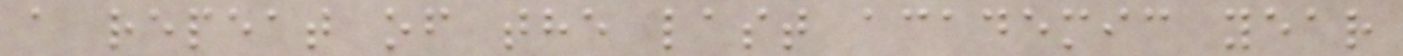a repeat of the last academic year
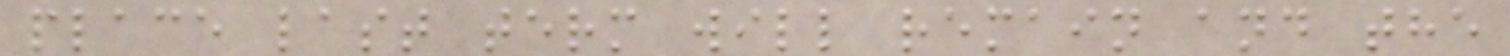place last term will remain and the
